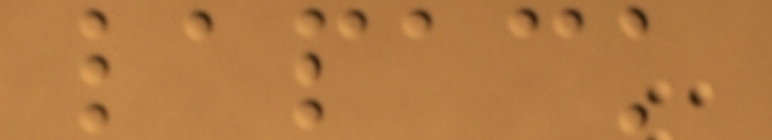lapack
